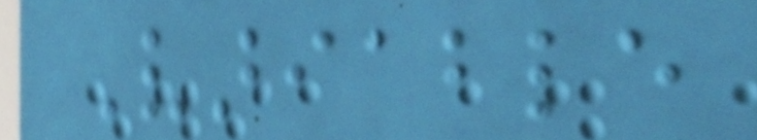Variable
